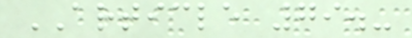ARTICLE 79.-
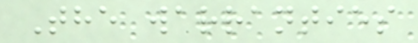The warranties
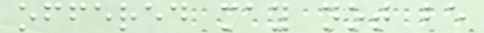offered may not be
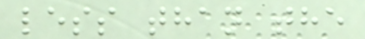less than the
